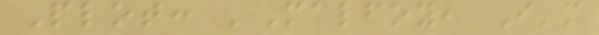Plot: 'Malfoy, I'm
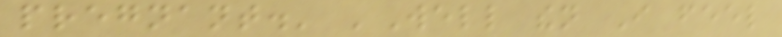pregnant.' 'Well then I feel
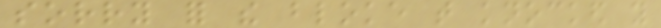sorry for the bloke that knocked you
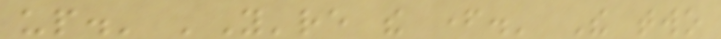up.' 'You're the father.' The two
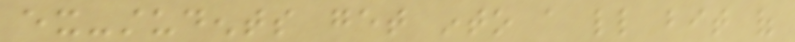ex-students get into a little bit of
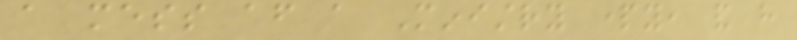a mess after a Ministry party, and have
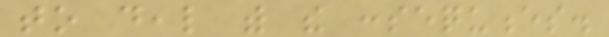to deal with the consequences.
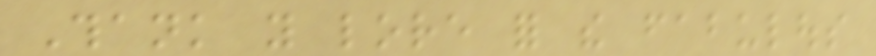Thank you lore for the fabulous
